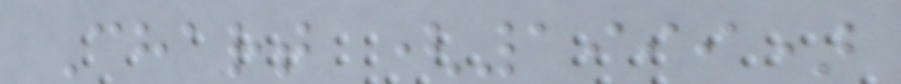Chart (1999)
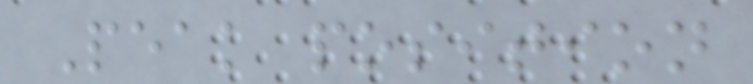Peak position
